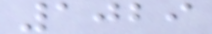1029
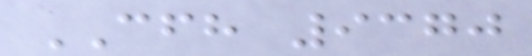CFH 9370
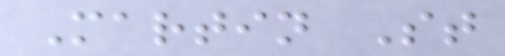Martin St
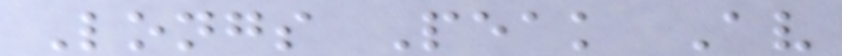Longs Peak Av
